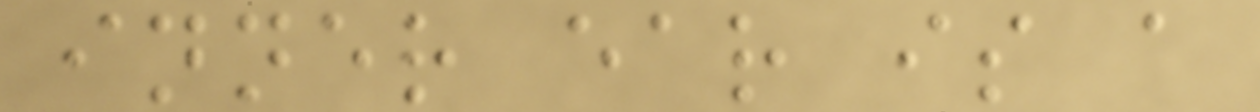inner ear is a
